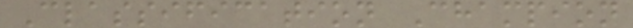Classification Champion
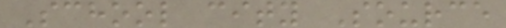School city Source
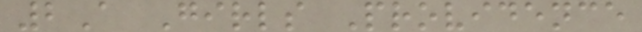2A Girls Providence
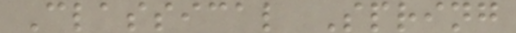Classical Spring
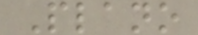Plano
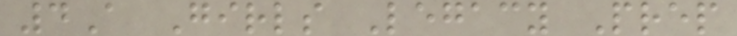4A Girls Legacy Prep
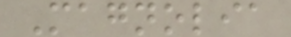Magnolia
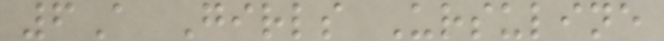6A Girls Ursuline
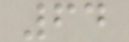64
